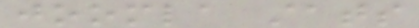joomla stats
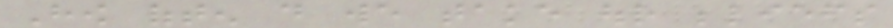How often do we take our beliefs
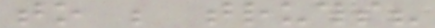to be truths?
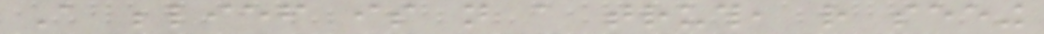A belief is not a truth, rather seeing
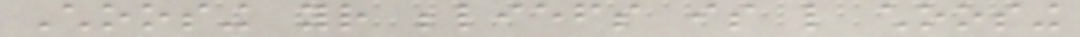Choosing your beliefs is like choosing
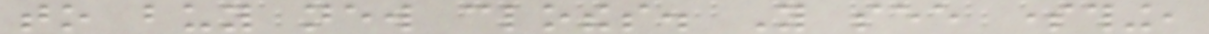to buy new clothes. You see something,
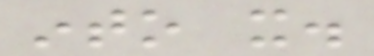into it.
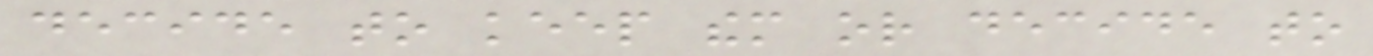decide to keep them or decide to
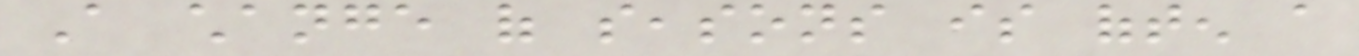A change of seasons is often a
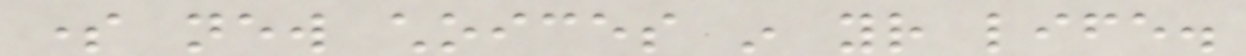some new choices in your life.
